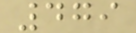479
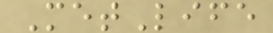MetLife
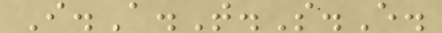I.A.T.S.E.
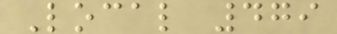Local 479
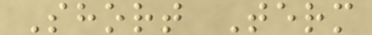Short Term
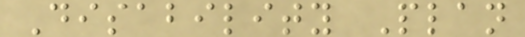Disability Plan
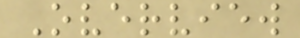Overview
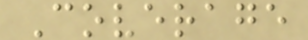Coverage
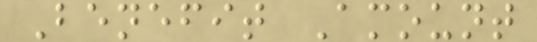Benefit Amount
